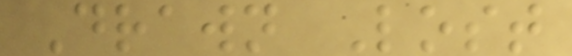Drawn Lost
